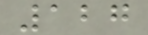127
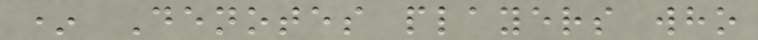* Denotes players who
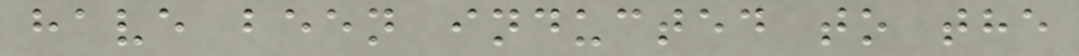have been inducted to the
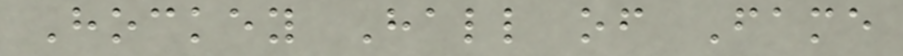Hockey Hall of Fame
